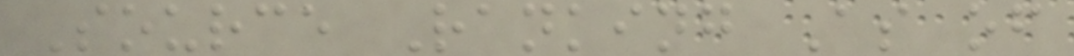Source Ranking As of
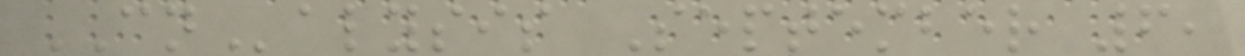CNalysis September 6,
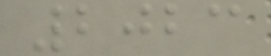2023
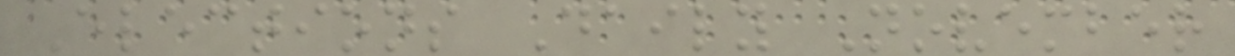Elections Daily November
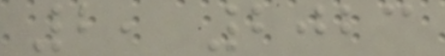2, 2023
